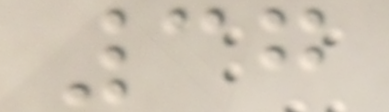37
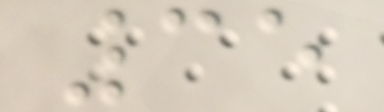35
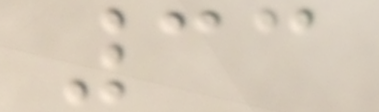33
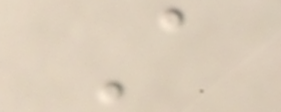A
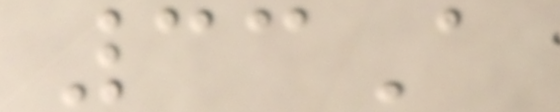33A
